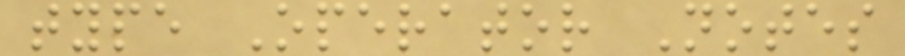type Operator Notes
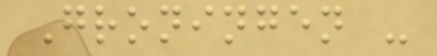Groningen -
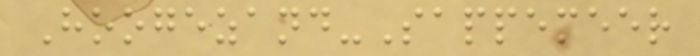Hoogezand-Sappemeer
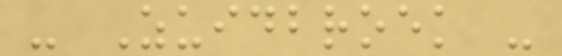- Zuidbroek -
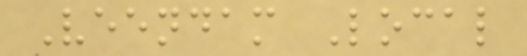Veendam Local
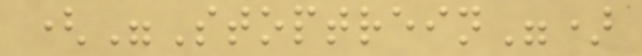("Stoptrein")
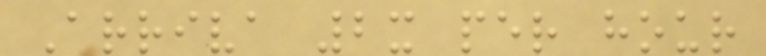Arriva 2x per hour
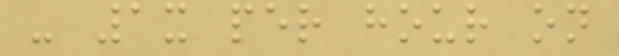- 1x per hour on
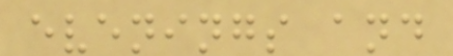evenings and
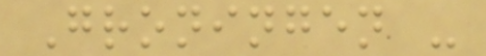Groningen -
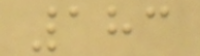183
